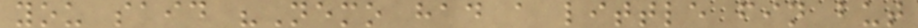you said "Nemo had a little fin but
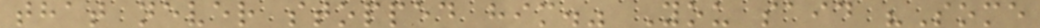that never stopped him." You said "Some
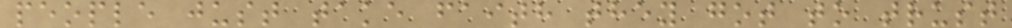people just take faith they got to trust
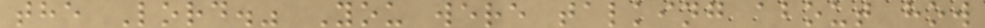the Lord." You were talking about how
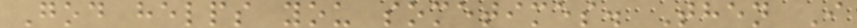God helps you sometimes. Then I
